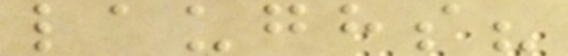laughs?
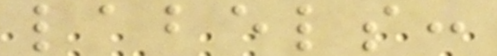labels:
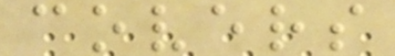covers
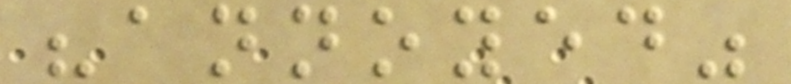"annoyed"
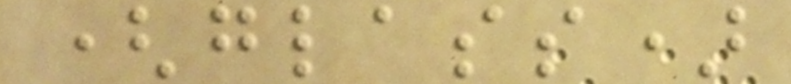(glass)
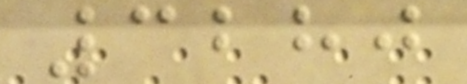3280
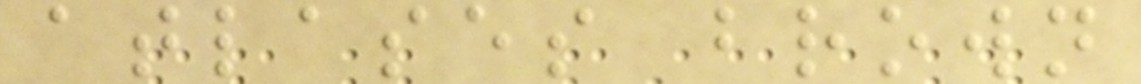atlases brown
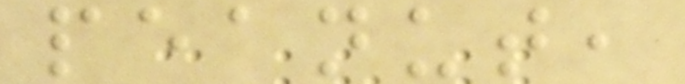peanut,
